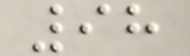98
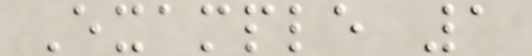Example 1
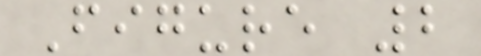Figure 2
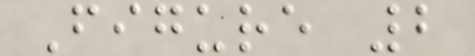Figure 2
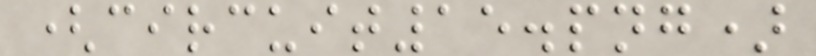(circuit15.png)
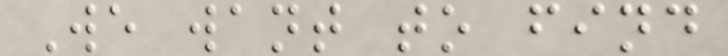We want to find
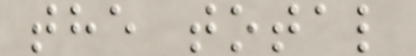the total
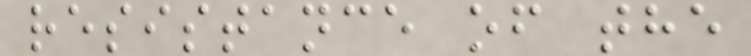resistance of the
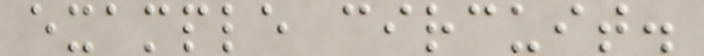example circuit.
